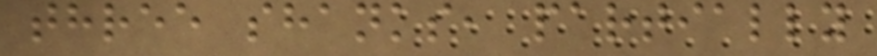three shanks, partially
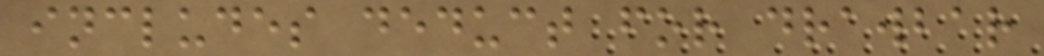includes deduct for drawbar
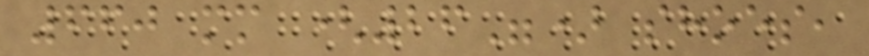660 mm (26") shoes,
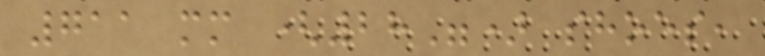711 mm (28") shoes,
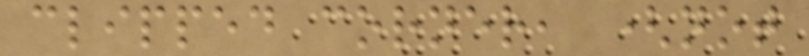clipped corner, (not
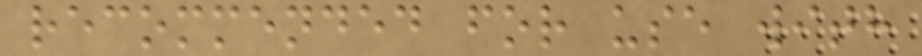recommended for use with
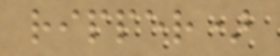ripper)
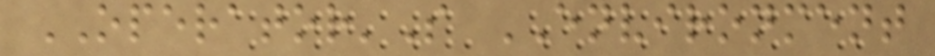OPERATOR'S ENVIRONMENT
